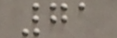71
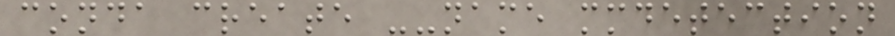conda create --name mmdetection
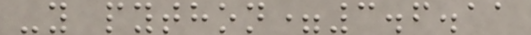-y python=3.6.11
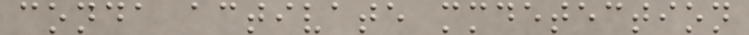conda activate mmdetection
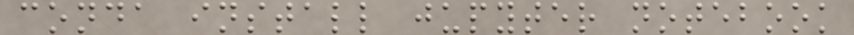conda install jupyter notebook
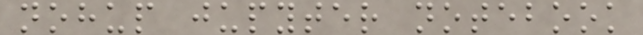nohup jupyter notebook
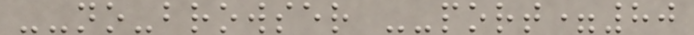--no-browser --port=80
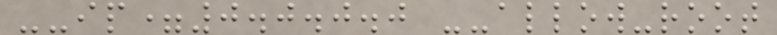--ip=0.0.0.0 --allow-root
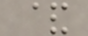&
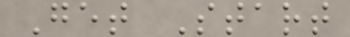Get Start
